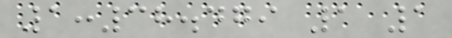1:38.479 1 1
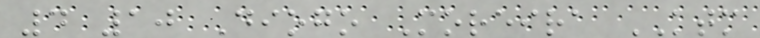4 10 Diogo Moreira KTM
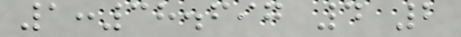1:38.697 4 2
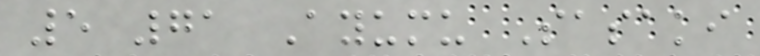5 71 Ayumu Sasaki
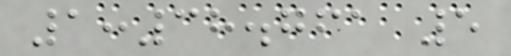1:38.761 5
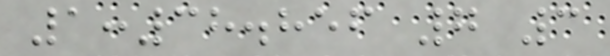1:38.856 7 3
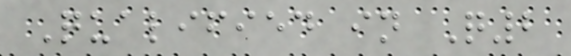Qualified in Q2
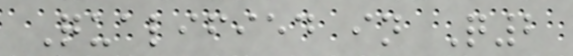Qualified in Q2
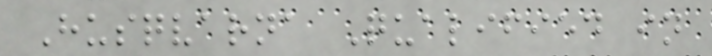Husqvarna Qualified in
